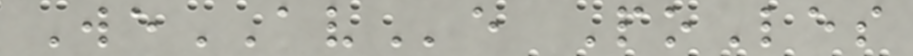WeAVe PoLes
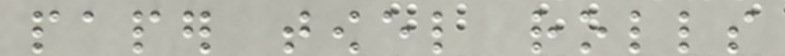paper towel rolls
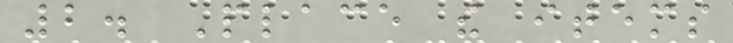2. Place the items
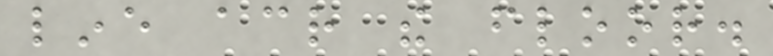line across the floor.
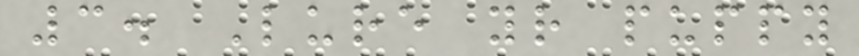3. Lure your puppy
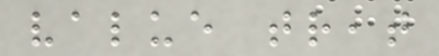value treat
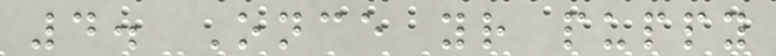4. Once your puppy
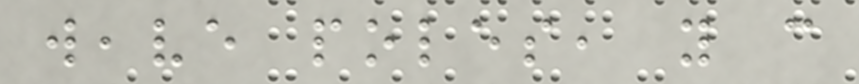weave poles, you can
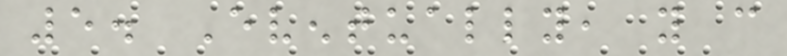5. Eventually, you can
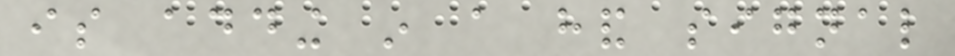is adding in a hand signal
